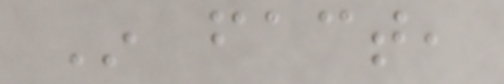In fact,
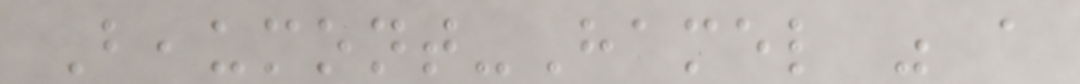Beaumont-Hamel was a
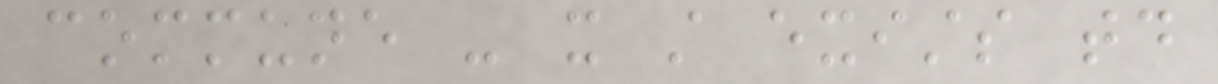commune - it still exists today
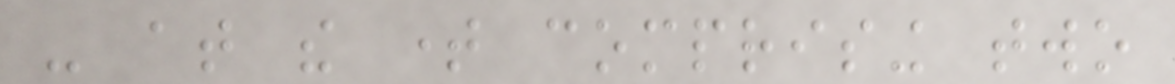- at the time comprising two
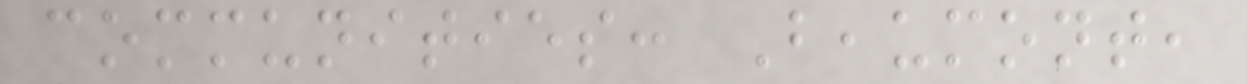communities: Beaumont,
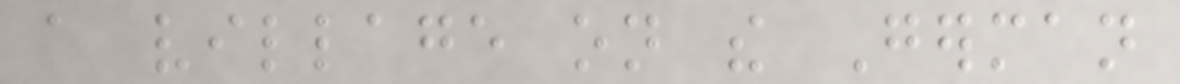a village on the German
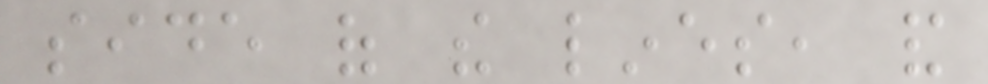side of the lines, and
